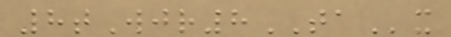8tWjr8TAx
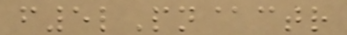f5lPn@ctr
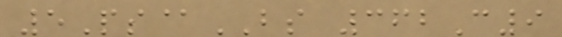5Ps@BS 362C9
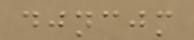djncjm
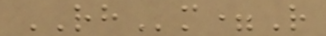RHm=R
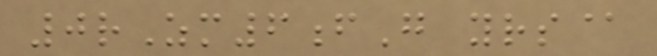0rZm6fG yrs@
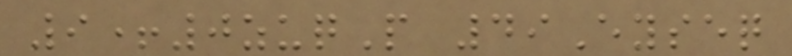9+0zuqP 49Eyseq
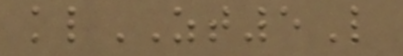klZT5L
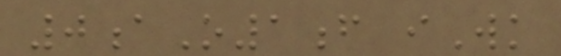0aO1f iWk
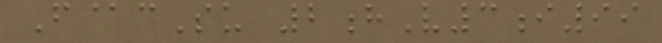F@cSu 2hV3i99
